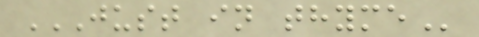JUST IN THYME
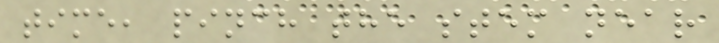time, pinch the stem near
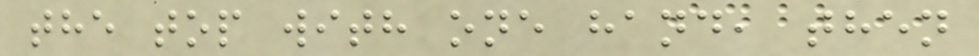the top with one hand, then
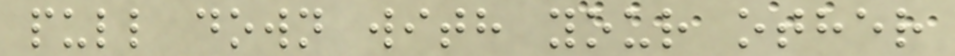pull down with your other
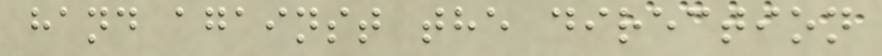hand against the direction
